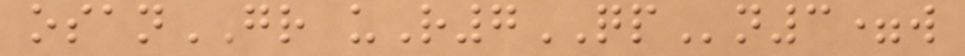osanGR uR7QPn3=w
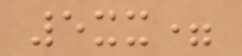5xx=
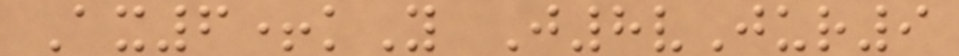Ax6+kY J8vJur9
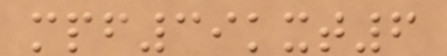mpf39kxt6
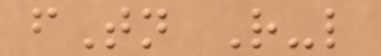fTn R-l
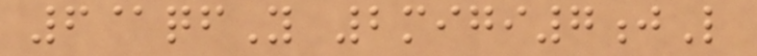6@qfY 2migi7jL
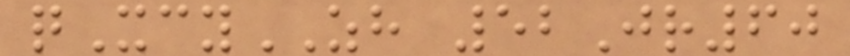qXcyZH 52Jr60
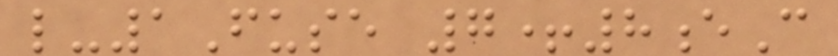l-1Fuse 7+8eC
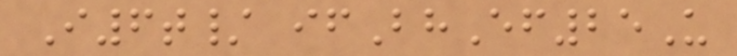I6t/ ifBhEf25U
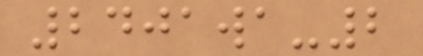2401wa-2
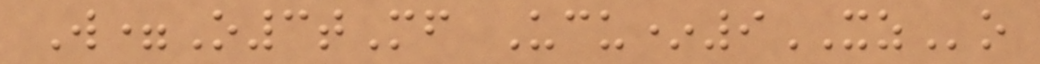W=O3tMf Ucu*9XZo
